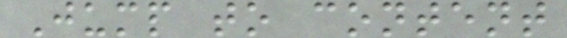Jump to content
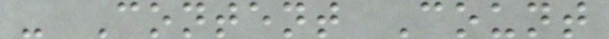- Content Count
